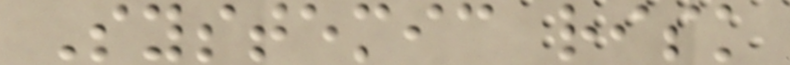Systemic risk
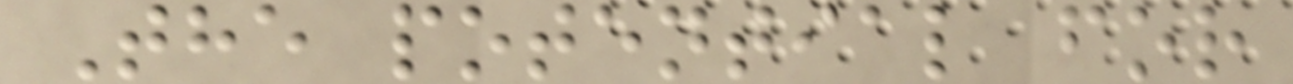The potential for
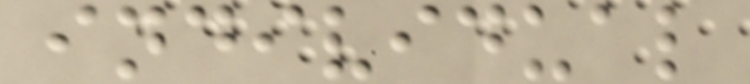individual
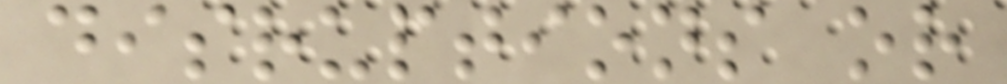disruptions or
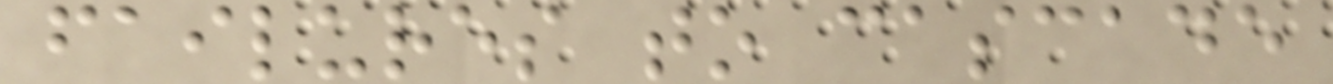failures to cascade
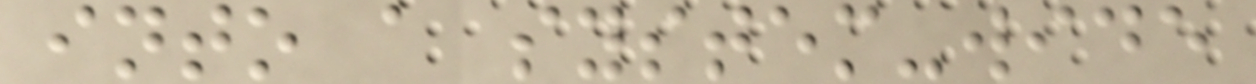into a system-wide
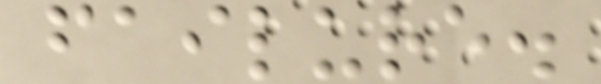failure.
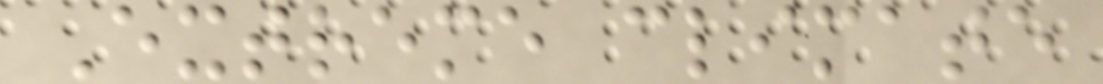Extreme climate
